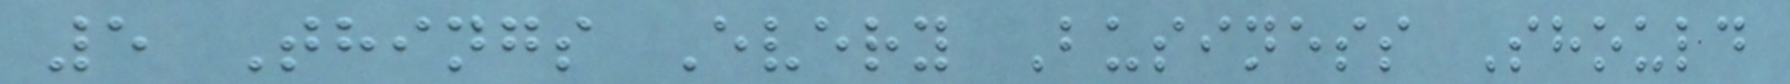5 Things Every Business Should
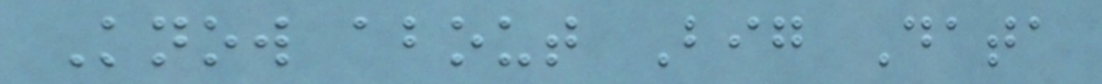Know about Big Data
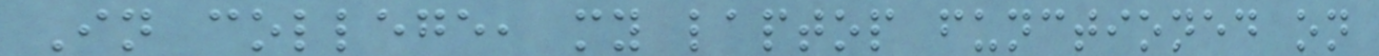In college, my laptop functioned on
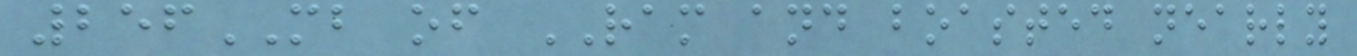256MB of RAM and boasted nearly
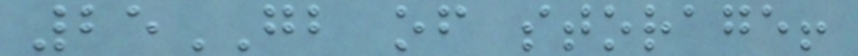25GB of storage!
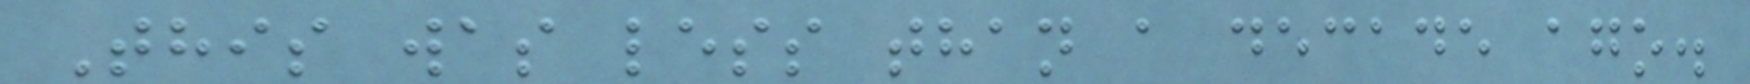This was less than a decade ago.
